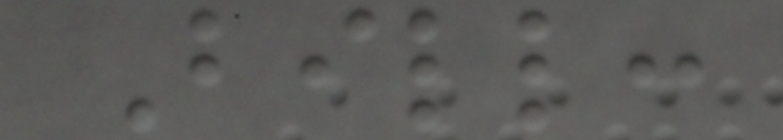Bill:
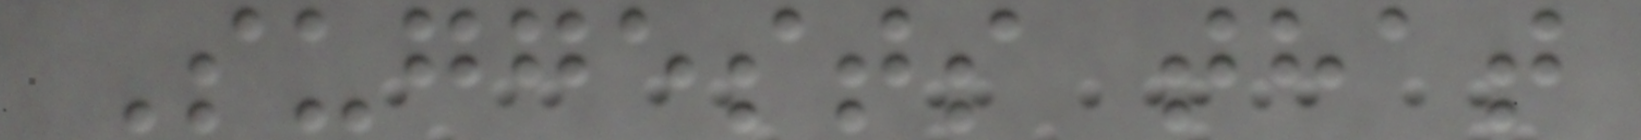Suggests that
